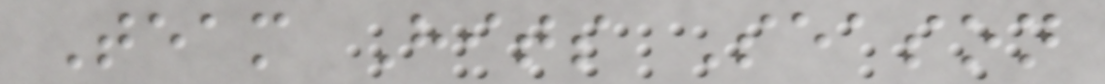Team Hits Season
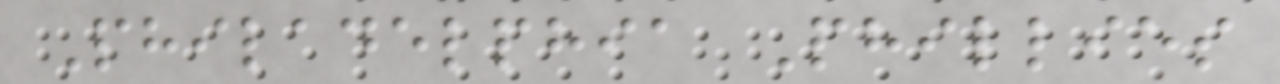Philadelphia Phillies
